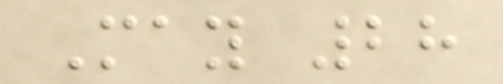May 28
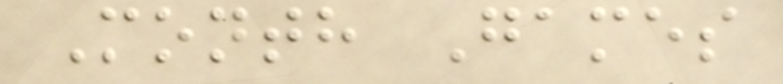Month Games
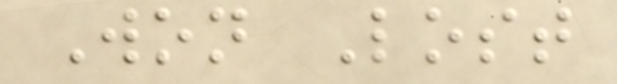Won Lost
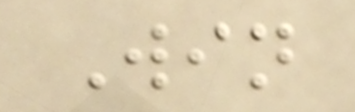Win
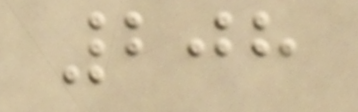208
